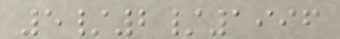5/2/1996
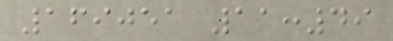169051 11:49
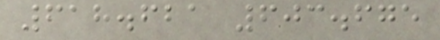618.621 603.675
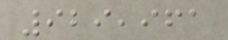929,961
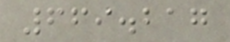669.217
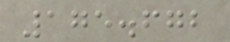175.672
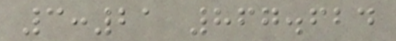3:21 867.624
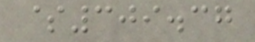$309.37
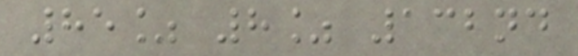85% 8% 132nd
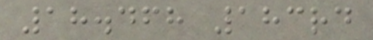18.468 183rd
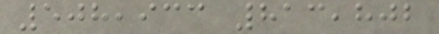508,933 813,802
